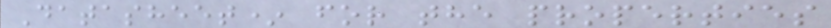Datasheet* for the properties
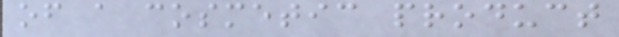of a cosmetic product
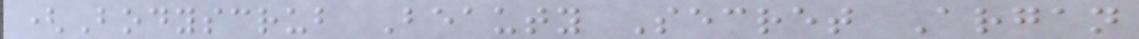(Bodyscrub Beauty Secret Argan
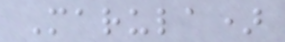Marula)
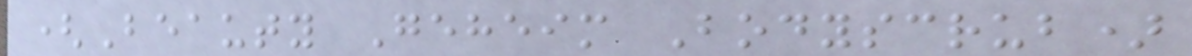(Beauty Geheim Bodyscrub)
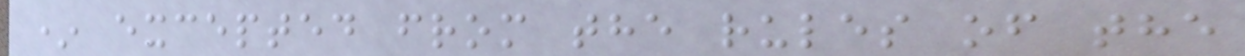* excepted from the rules of the
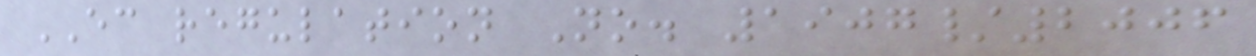EC regulation No. 1907/2006
